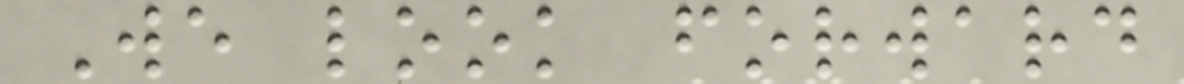We look forward
